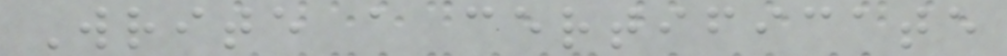Write a certificate
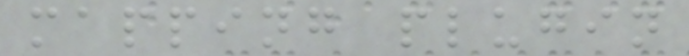mapping plugin
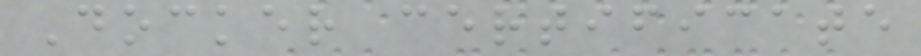Docker certificate
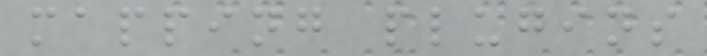mapping plugins
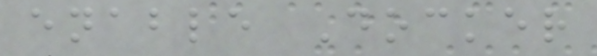enable Docker
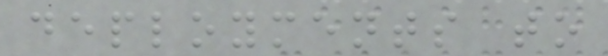deployments to
